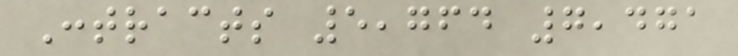Contracts 5,764 7,471
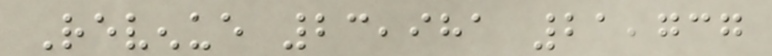Revenue 23,981 21,737
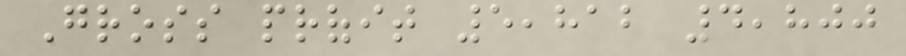Gross profit 5,812 4,800
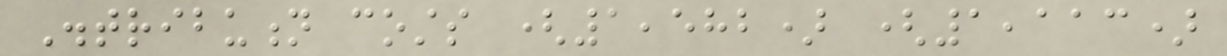Distribution costs (1,582) (1,113)
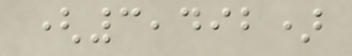(3,492)
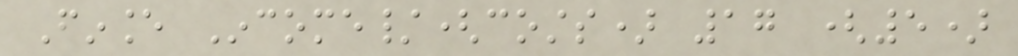Finance Income/(costs) 17 (5)
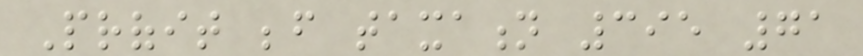Profit before taxation 395 71
